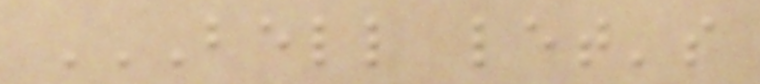BELL LET'S
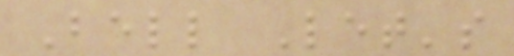Bell Let's
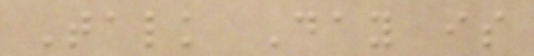Talk Day is
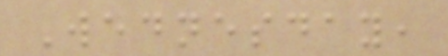Wednesday,
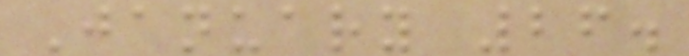January 26.
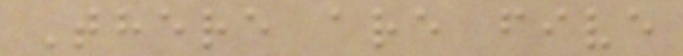There are five
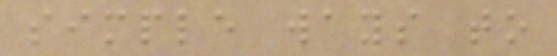simple ways to
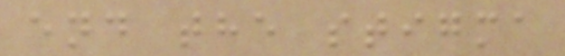end the stigma
